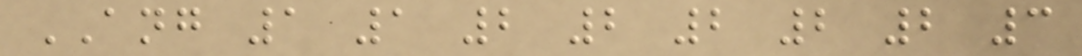ANG 1 1 2 2 2 2 2 3
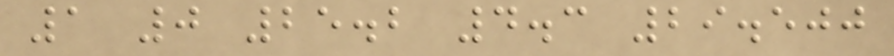1 0 25.2 4.3 29.500
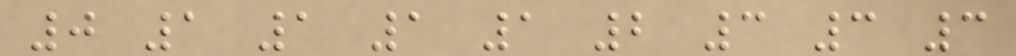0 1 1 1 1 2 3 3 3
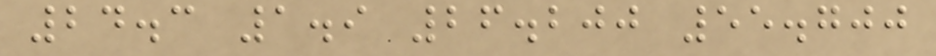24.3 1.9 26.200 55.700
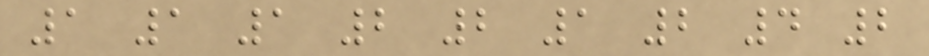1 1 1 2 2 1 2 4 2
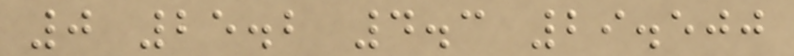0 25.2 4.3 29.500
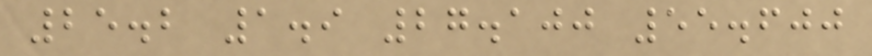25.2 1.9 27.100 55.600
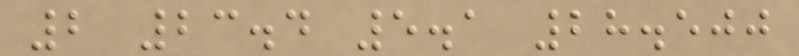2 23.4 5.1 28.500
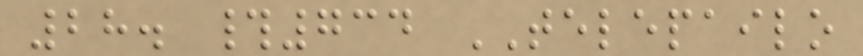28. #734 TELEPAILO
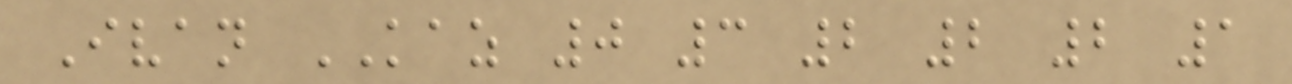Ivan KAZ 0 3 2 2 2 1
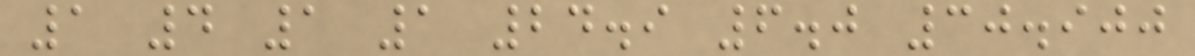1 4 1 1 24.9 6.0 30.900
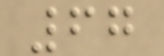67
